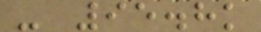- 95.8k
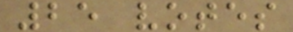25 votes
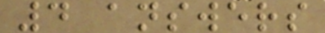4 answers
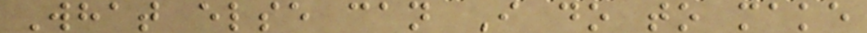What else can I do to make
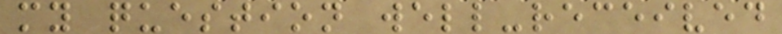my question well-received
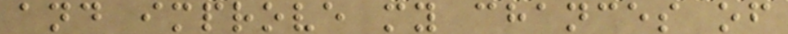and improve my chances of
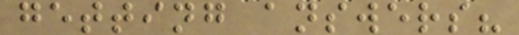getting answers?
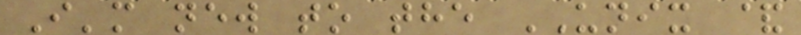I'm new to the UNIX &
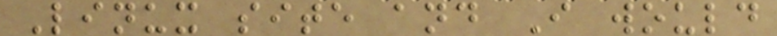Linux site and I would
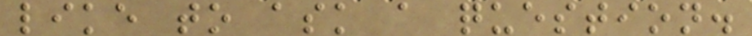like to ask a question.
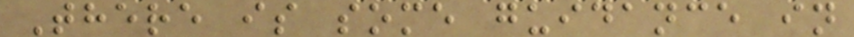There is some guidance in
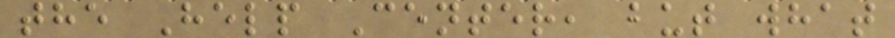the Help Center, but what
